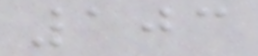103
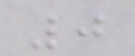0
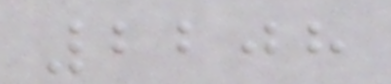2208
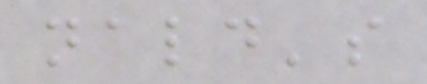nald's
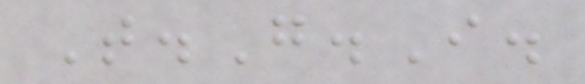T.G.I.
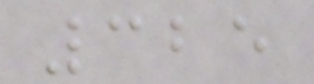325
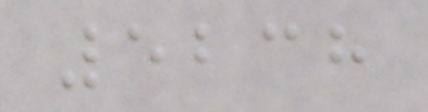5238
